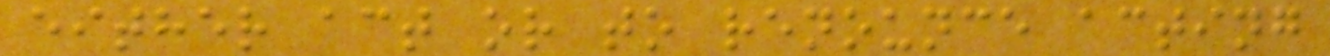either act or to renounce acting
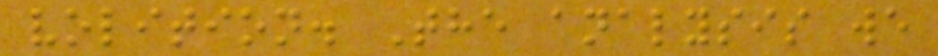volition. The analysis we
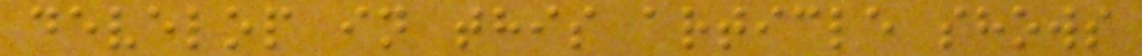develop in this article shows
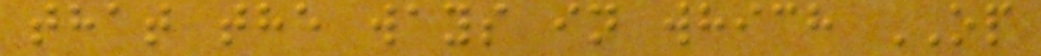that the ways in which OP
